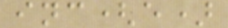inc(e)
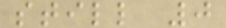still 0
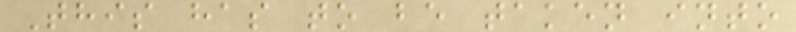This has to be taken into
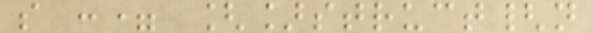s := []struct{n
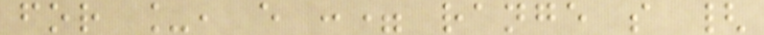for _, e := range s {
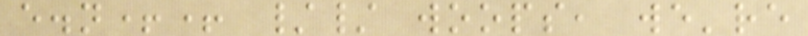e.n++ // woops, we're
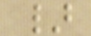}
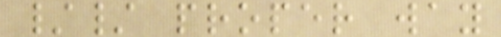// proper way
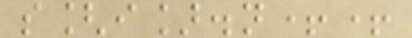s[i].n++
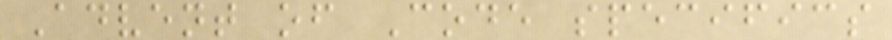Advent of Code specifics
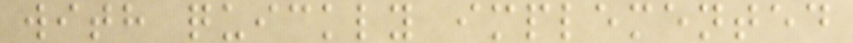with quickly implemented
